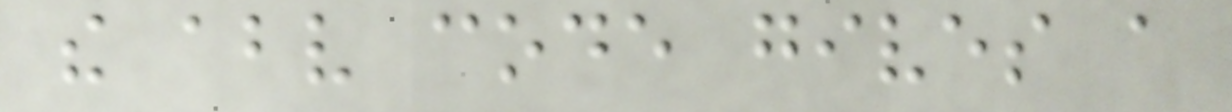the above code gives a
